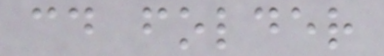cd folder
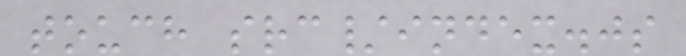touch src/index.js
